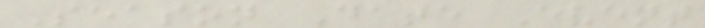Season Date Event
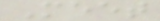Meet
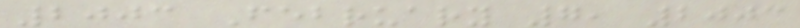2003 February 7, 2003
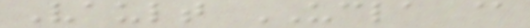Vault UCLA @
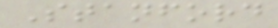Stanford
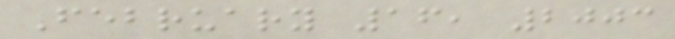February 16, 2003
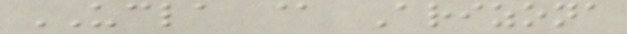UCLA @ Arizona
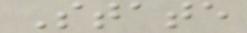State
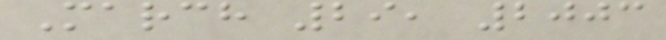March 29, 2003
